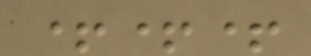+++
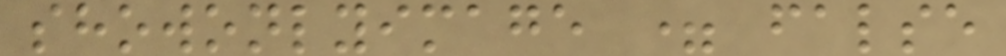showonlyimage = false
